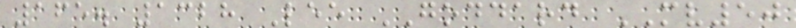165. 1328 Lee GODDARD MV50
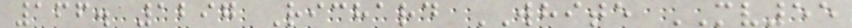166. 1297 Richard WHITE MV55
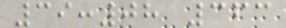39:08 363
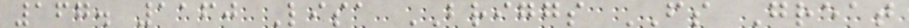167. 1160 Lisa BRIGGS FS Great
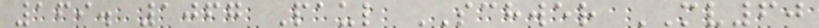169. 1067 Paul SCHWER MV60
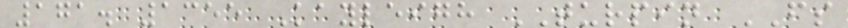171. 1355 Kayleigh TURPIN FS
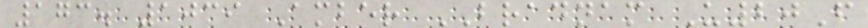173. 1039 Amber BRADNAM U20F
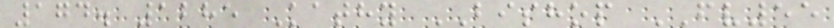174. 1285 Kathy BISHOP FV55
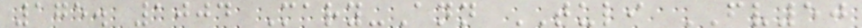175. 1004 Mary-Ann TULI FV50
